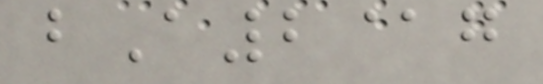bA2@g
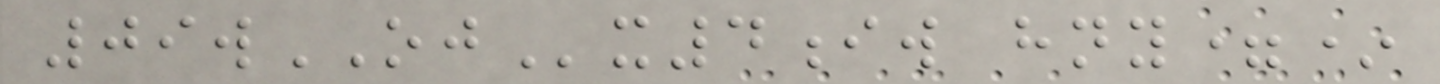09wOJx4iw hny=*
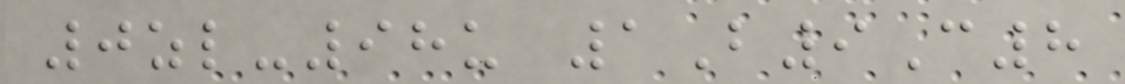0zl-98u 1B9C8
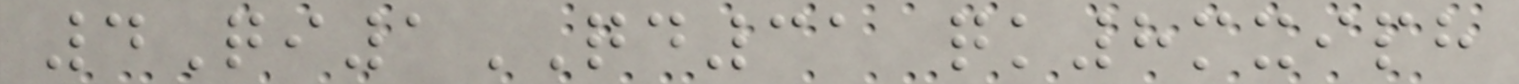4Qi1QD31 qk8mxiph
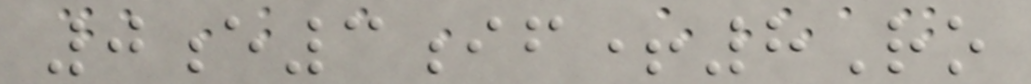0e3if+8Ro
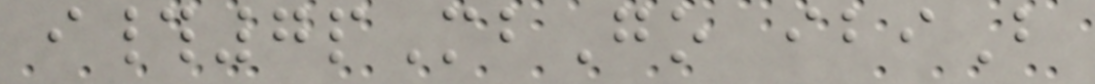i#7pMbGo ibiB
